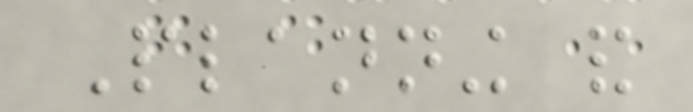Planning and
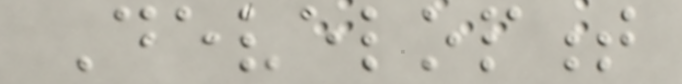Development
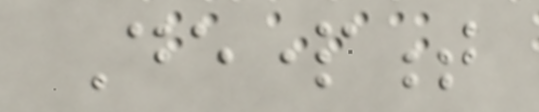Department
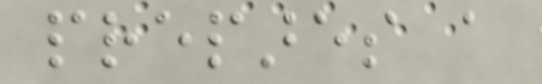prepares a
